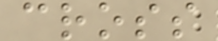cross
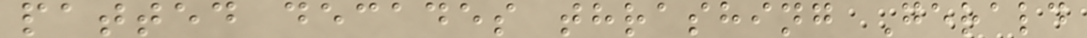patted decades thrashing Gerald
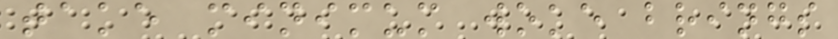take minimum woke brings
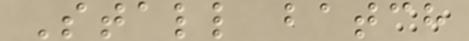Stall batch
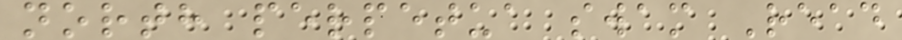north perpetua swam Read
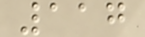117
